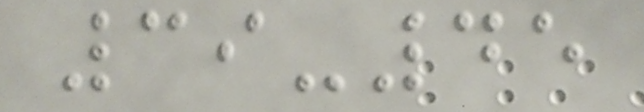39-45
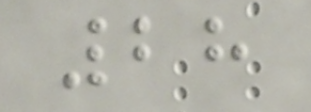28
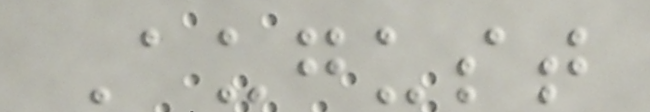August
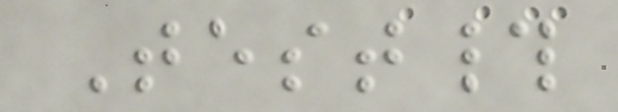Test#
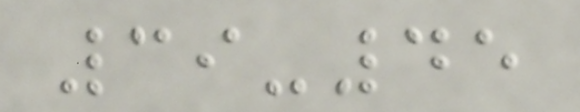39-45
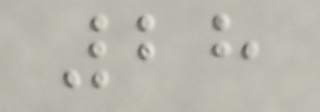28
